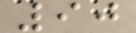90
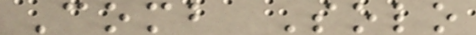Comb Solo
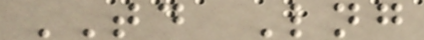TD Lng
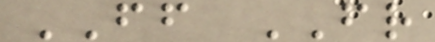FF FR
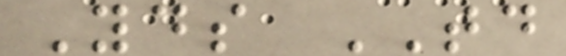Yds TD
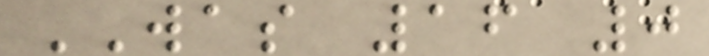WAS 16 0
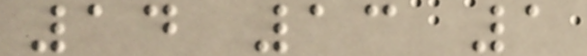14 13 1
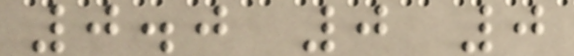0.0 0 0
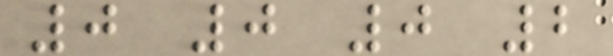0 0 0 2
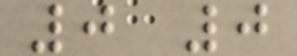0 0
